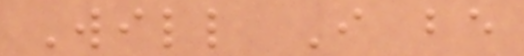Will I be
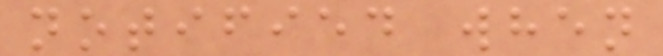notified when
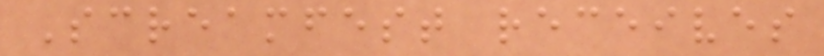Screamfest receives
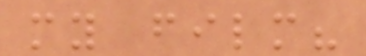my film?
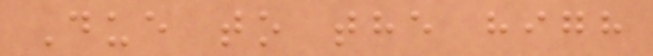Due to the high
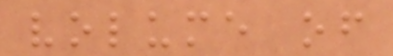volume of
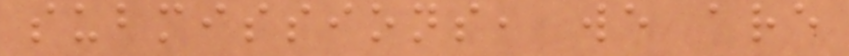submissions, we are
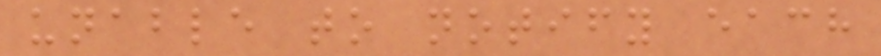unable to notify each
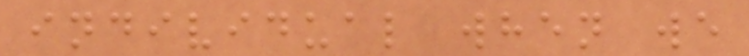individual when we
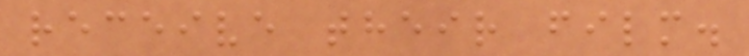receive their film.
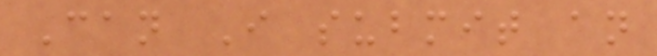Can I submit an
